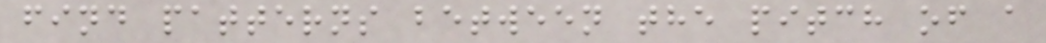find patterns between the pitch of a
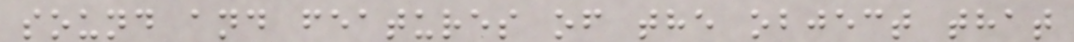sound and features of the object that
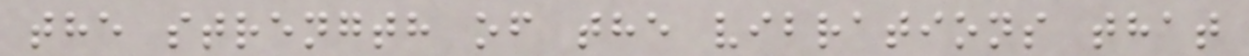the strength of the vibrations that
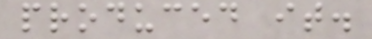produced it.
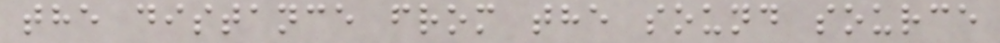the distance from the sound source
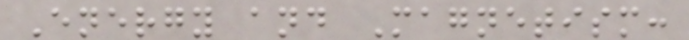Energy and Magnetism:
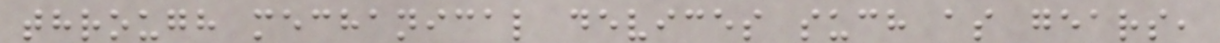through mechanical devices such as gears,
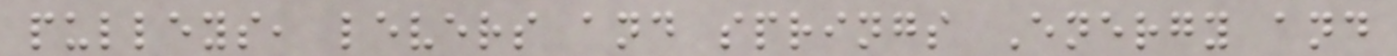pulleys, levers and springs Energy and
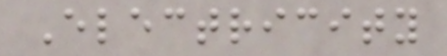Electricity
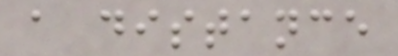a distance
